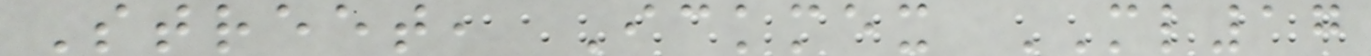Street, Ickmex ML17
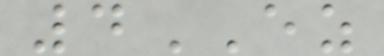4EZ
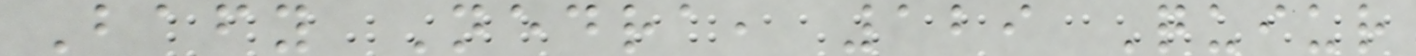Bafy Nedra, 129 Quiur
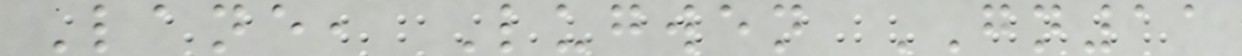Lane, Lugwen GN11
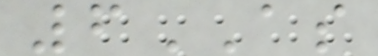6AS
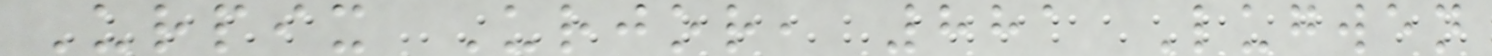Urpix Urjor, 881 Lugwen
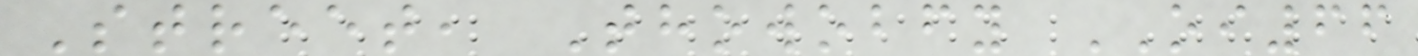Street, Thowobfy OI66
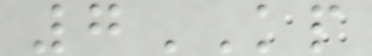7KP
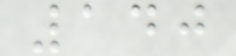140
